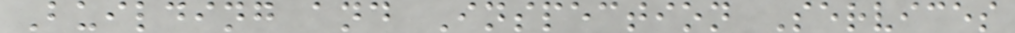Building and Inspection Services
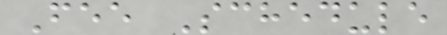Fee Schedule
